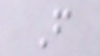F
